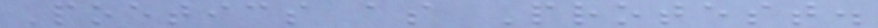Poetics as Protest.
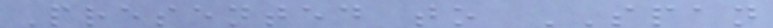Presented to SPAN
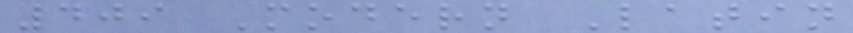409 Modern Latin
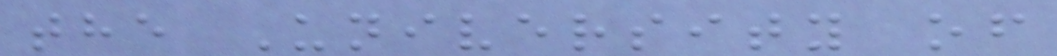the University of
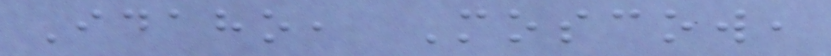Idaho, Moscow,
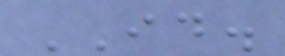ID.
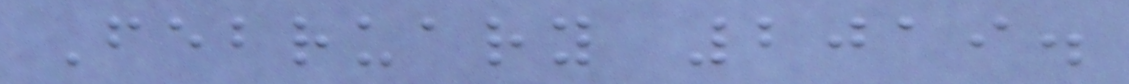February 2019.
